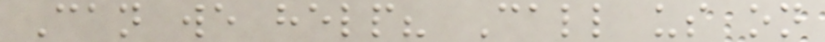Can we help? Call us on
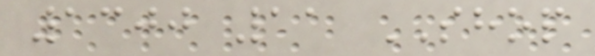1300 11 SHOP
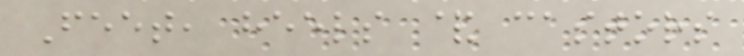Feet, heels & castors
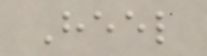Heel
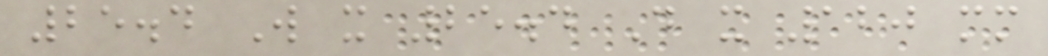25.4 W x 25.4 D x 120 mm
